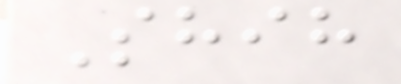Shih
